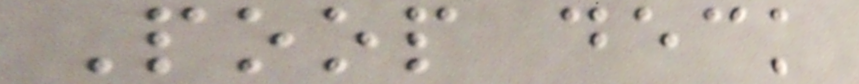Poop deck
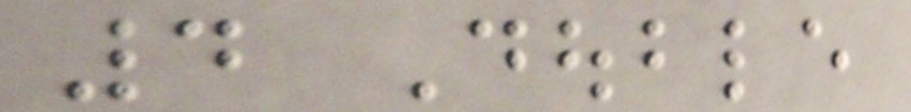4 Double
